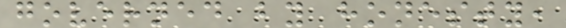governed by honesty,
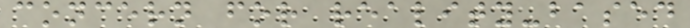concern for reality-based
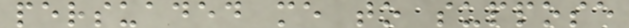persuaded me to suppose
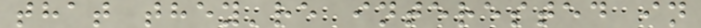that they're interested in
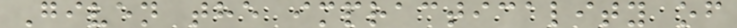Given the impracticality of
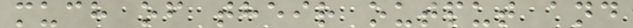much of their output and
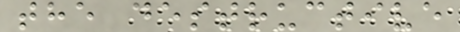the destructive
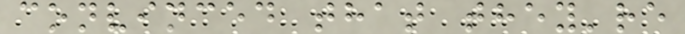convinced that they're
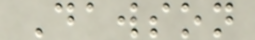Dawson
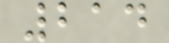214
